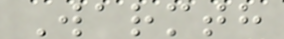Warmth
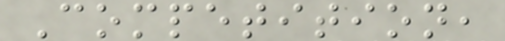Competition,
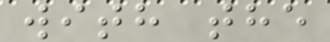with the
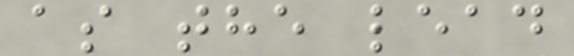as the lead
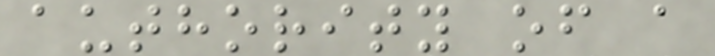authority of a
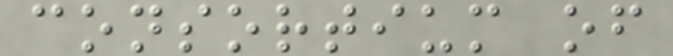consortium of
